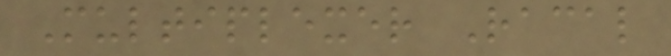Multiplexer Racal
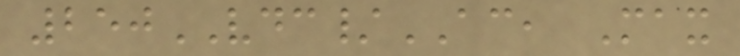250VDC/AC, Max
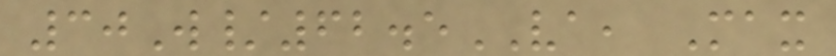30W/62.5VA, Max
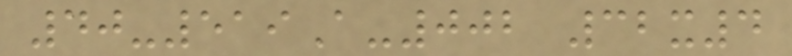40-519A-002 32x4
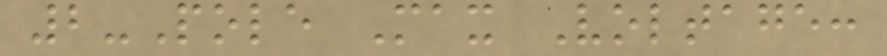2-Pole Max Voltage:
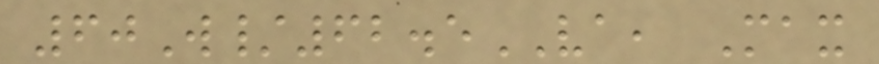60W/62.5VA, Max
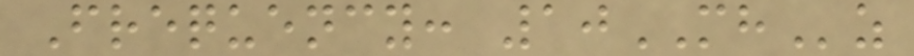Frequency: 10MHz
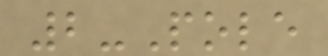2-Pole
